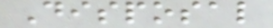Disposal
